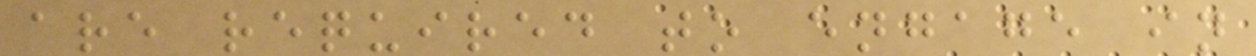are required to engage in
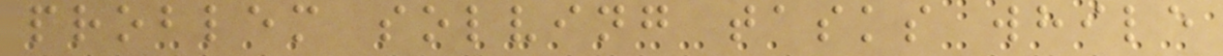problem solving tasks while
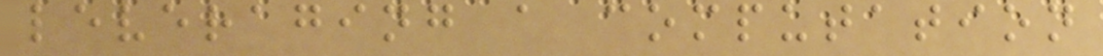leveraging a computation
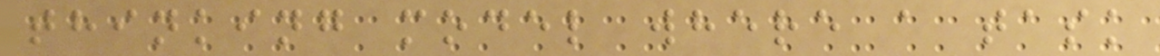thinking model where a task
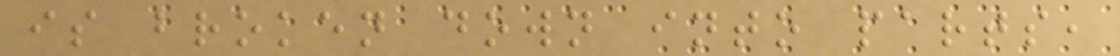is broken down into parts,
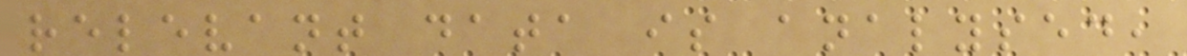relevant data is analysed,
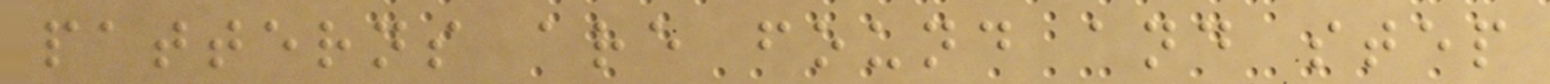patterns are found and step
